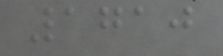1710
